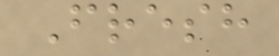Fresh
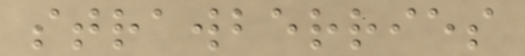strawberries
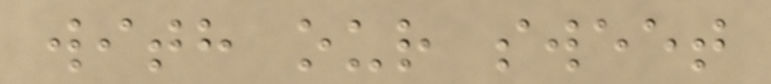with our sweet
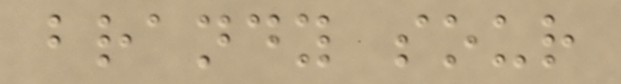brandy sour
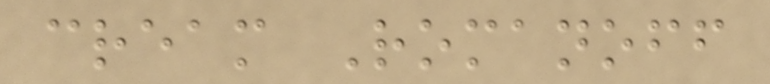cream Romanoff
